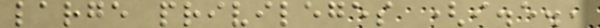large privileges (i.e.,
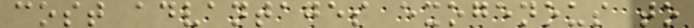cost advantages exogenous to
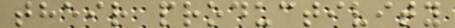their productivity
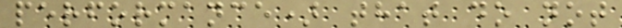performance) that do not
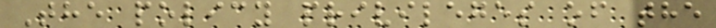The policy privileges of the
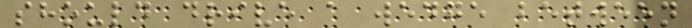should drive a wedge between
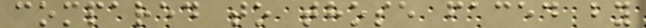compared to those faced by
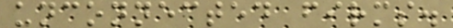unconnected firms.
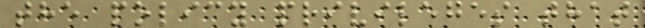the policy privileges that
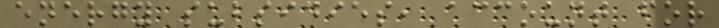energy subsidies, account for
